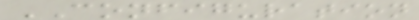CONFIGURATION
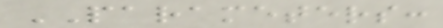PARAMETERS:
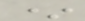*
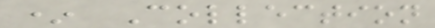* Collection
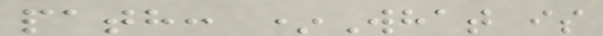path: *What is
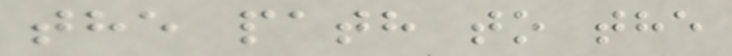the path to the
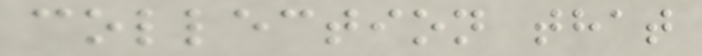collection that
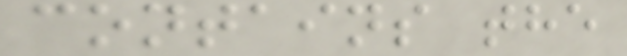contains the
